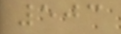503
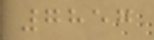7857
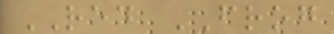RED FROG
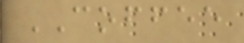COFFEE
